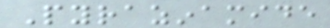Pyrazinamide
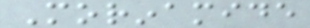Morinamide
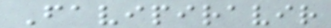Favipiravir
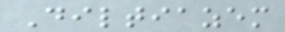Diltiazem
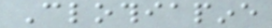Clothiapine
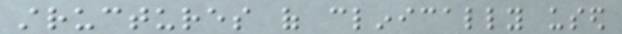structures of clinically used
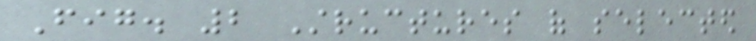Fig. 2 Structures of selected
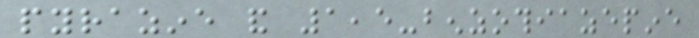pyrazine and 1,5-benzothiazepine
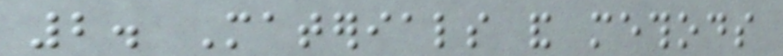2. Materials and methods
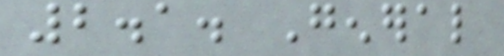2.1. General
